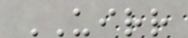UIRR
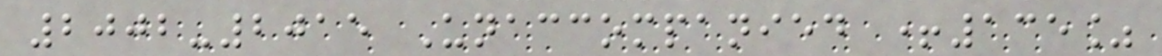2002-2015 Unaccompanied +135%
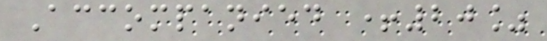Accompanied +20%
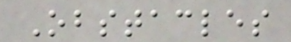Obstacles
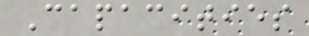Capacities
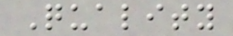Quality
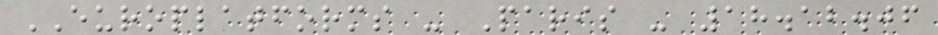EUROPLATFORMS - Paris - 18.12.06
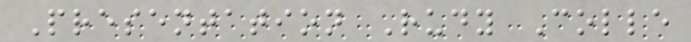Presentation Rudy Colle
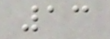13
